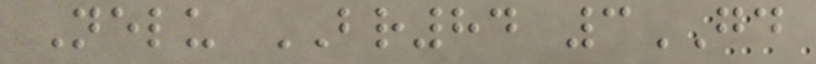Nelu BR84 3GD
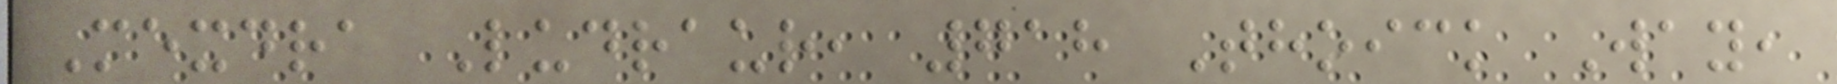Mexdra Ludraur, 718 Thoick Way,
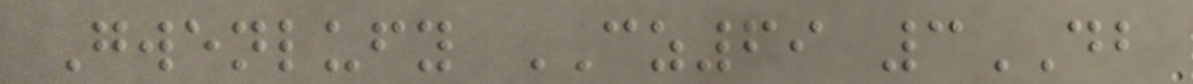Gwenlufy CZ69 3DB
